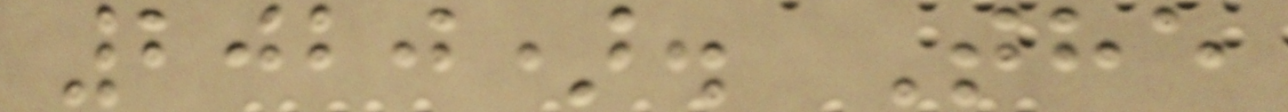2020). The
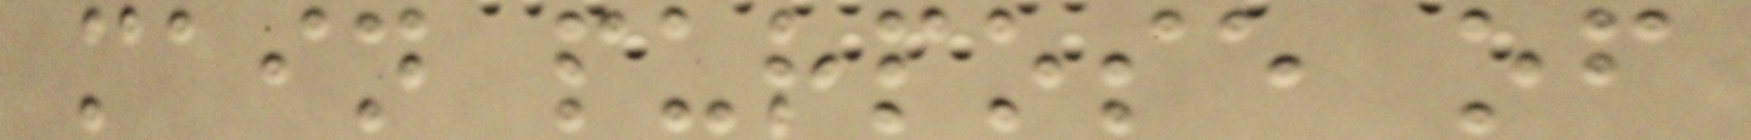main purpose of
